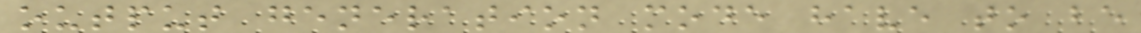output generation mode have to be
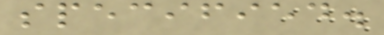specified.
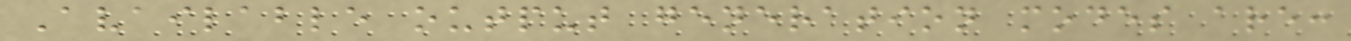Available output generation modes are:
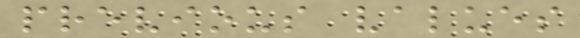previous values
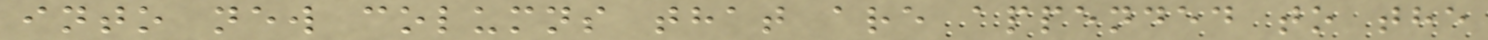into new columns that are appended to the
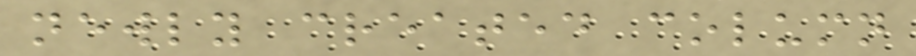newly created column
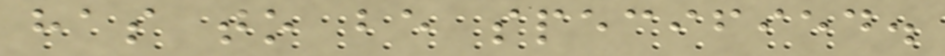has to be specified.
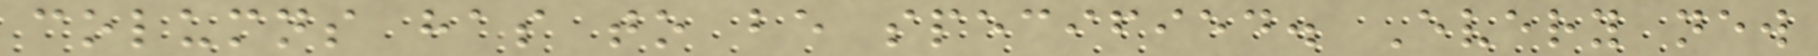columns has to be specified. Every new
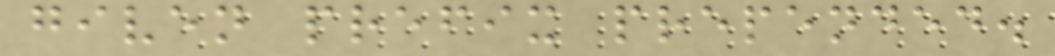given prefix prepended.
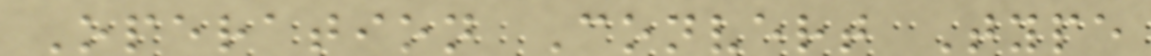Operation Convert Type
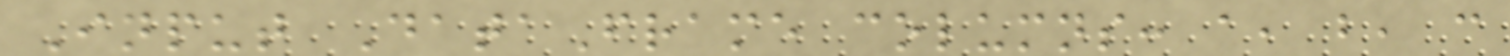Input DataFrame columns: a, b, c
